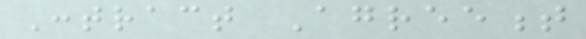Contract Agreement
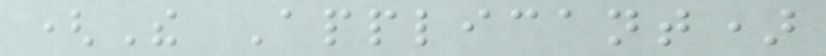(The Applicant)
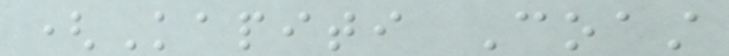(Kapiti Coast
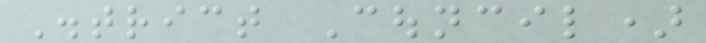District Council)
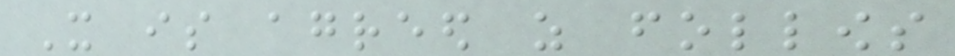It is agreed as follows
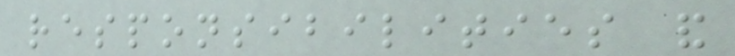responsibilities and
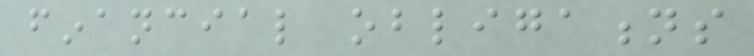financial obligations
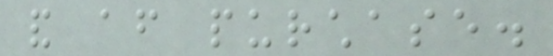and after purchase.
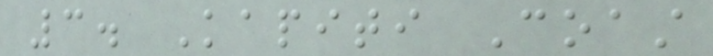3. Kapiti Coast
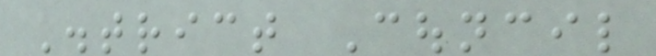District Council
